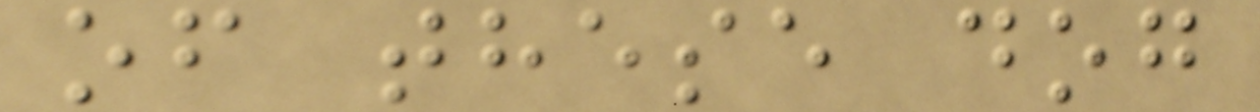of these dog
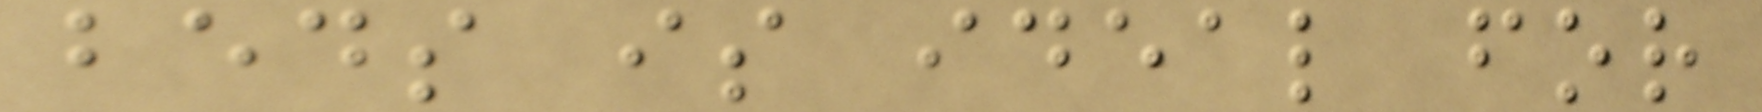beds is ideal for
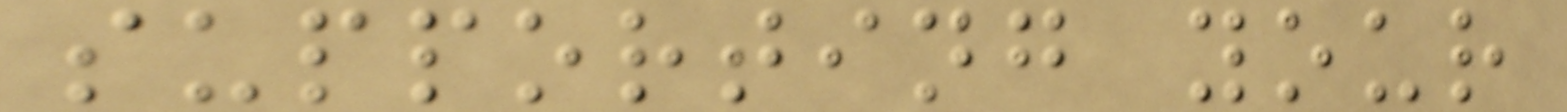supporting your
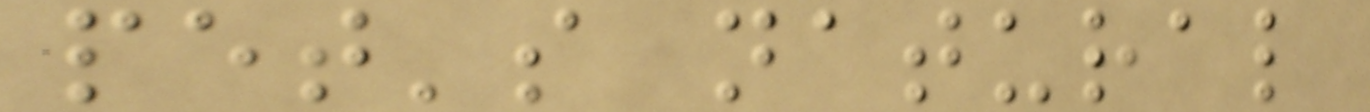pet's natural
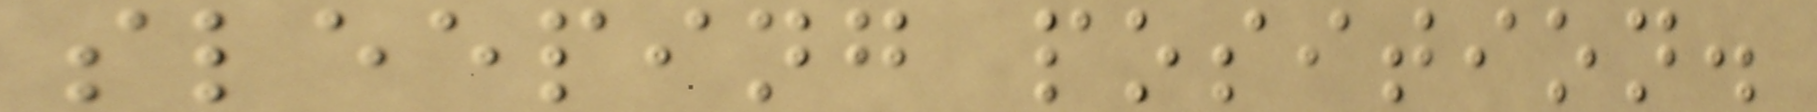sleeping position.
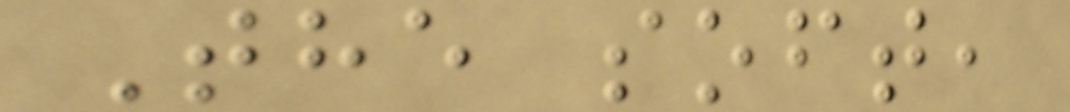The soft,
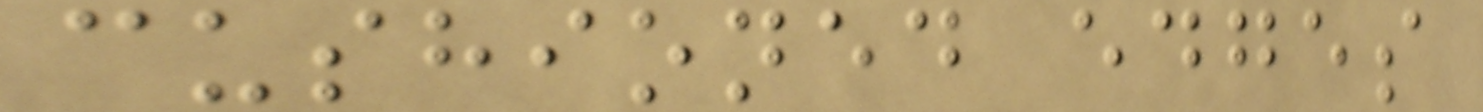cushioned edges
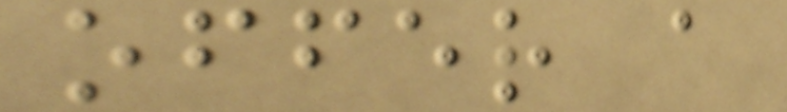offer a
